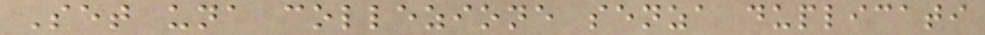Set una collezione senza duplicati
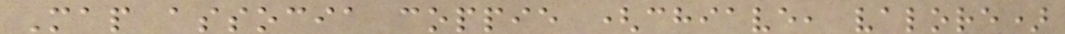Map associa coppie (chiave, valore)
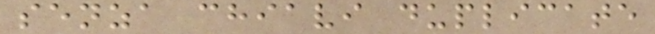senza chiavi duplicate
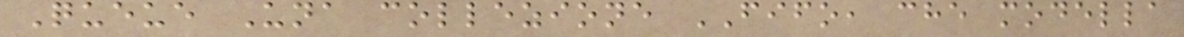Queue Una collezione FIFO, che modella
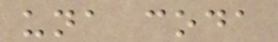una coda
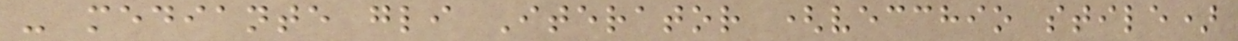- mediante gli Iterator (vecchio stile)
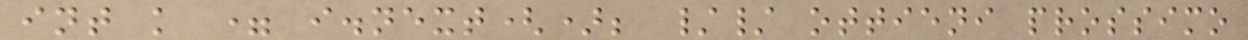int k = i.next(); // ottieni prossimo
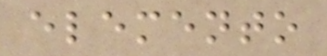elemento
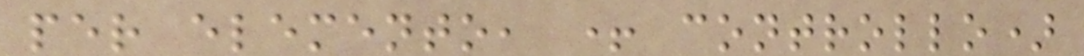per elemento, + controllo)
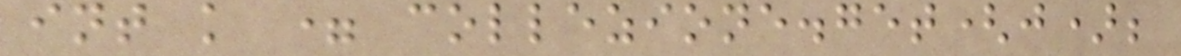int k = collezione.get(j);
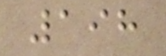198
